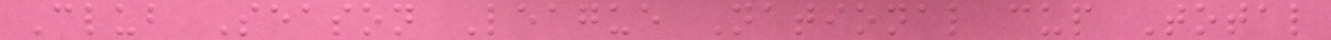Club Season League National cup Total
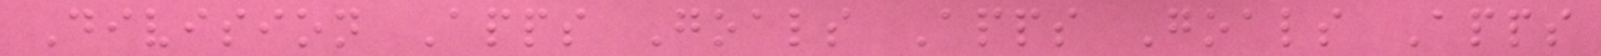Division Apps Goals Apps Goals Apps
